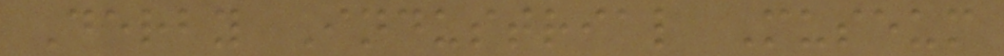Derby Industrial Museum
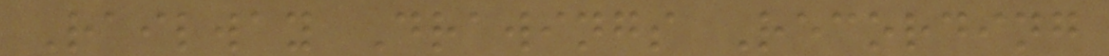Railway Drawings Recording
